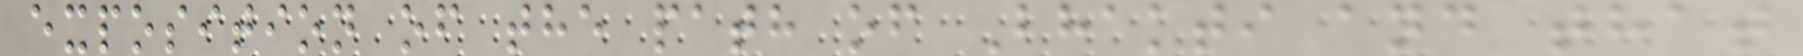exposition of the path of Bhakti and that
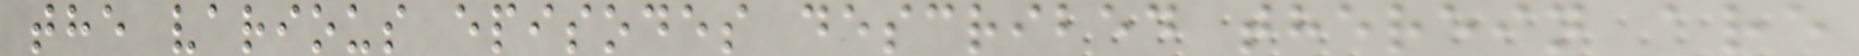the various episodes described therein are
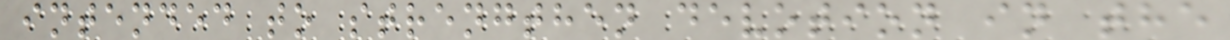intended to strengthen devotion in the
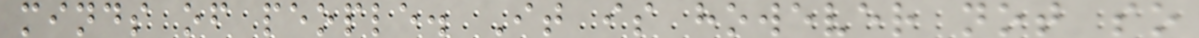minds of people. It is however not so
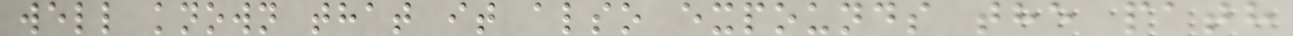well known that it also expounds the path
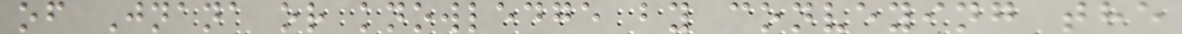of Jnana or knowledge by conveying the
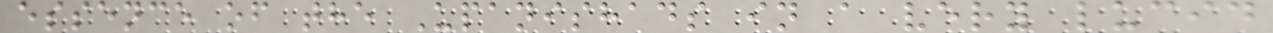essence of the Upanishads in a very lucid
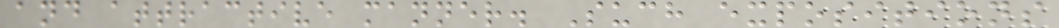and attractive manner. Such expositions
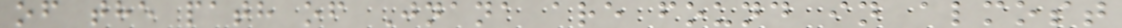of the path of Jnana are found in almost
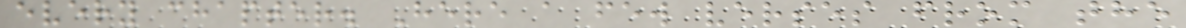every chapter. Here a few verses from the
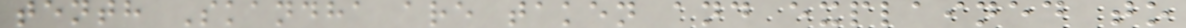tenth Skandha are taken and explained to
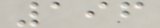196
